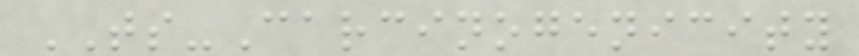TS-Carcinogenicity
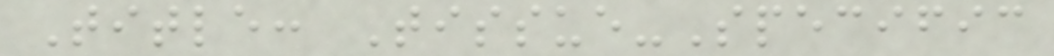Title: Tissue-Specific
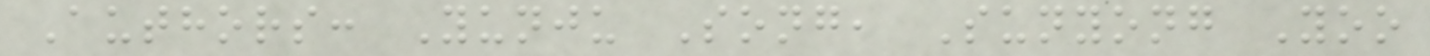Authors: Yunju Song, Sunyong Yoo
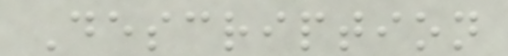Description
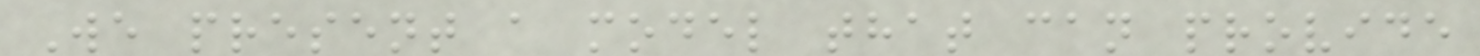We present a model that can provide
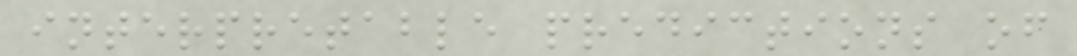interpretable predictions of
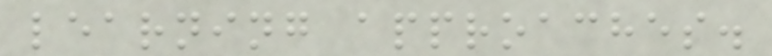learning approaches.
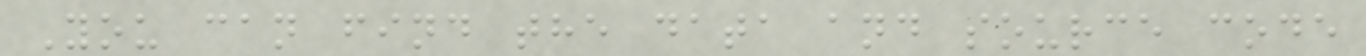You can find the data and source code
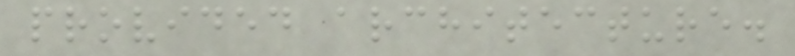provided architecture.
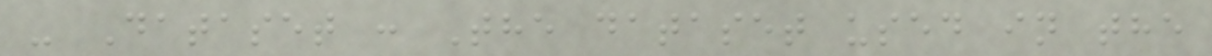- Dataset : The dataset used in the
